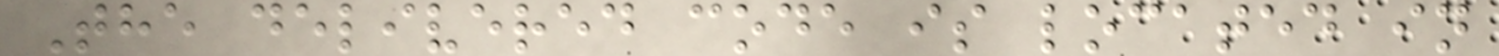The delivered code is located in
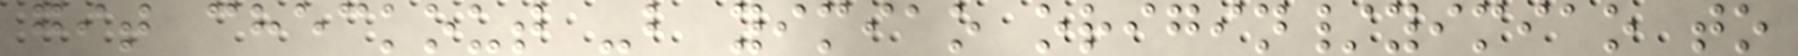git checkout -b yimiao origin/yimiao to
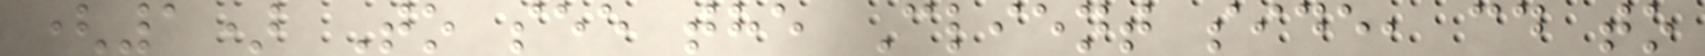(1) To see the Client side, cd to
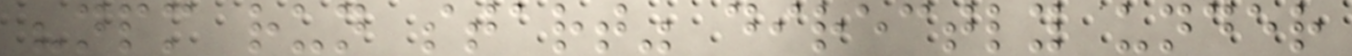"npm run start" directly under
